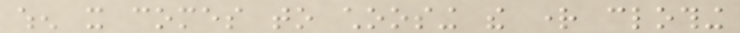when it comes to choosing the right clothing
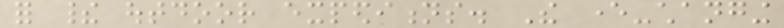for their outdoor expeditions. The ever-changing
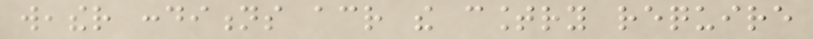weather conditions across the country require
